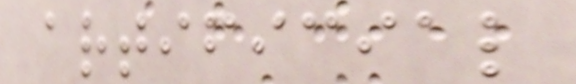artificial
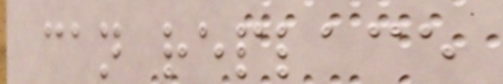can replace
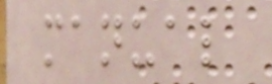manual
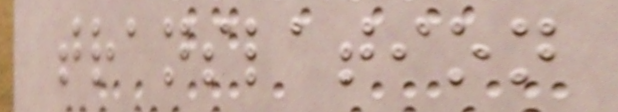translation
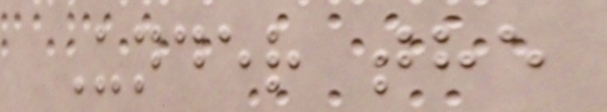Under the
